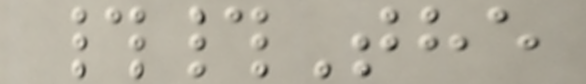##The
